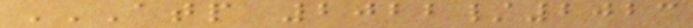ATP 2022/2023
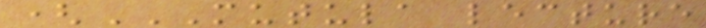(MUTULA LECTURE
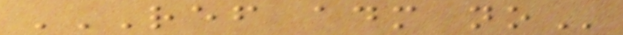REF ADM NO
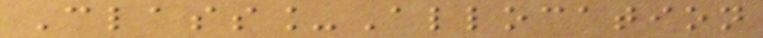Class_Allocation
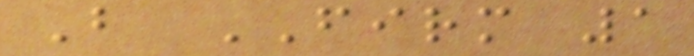B FIRM 1
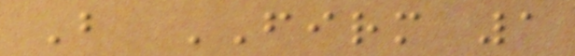B FIRM 1
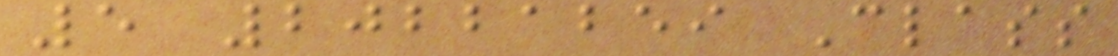5 20221259 Class
